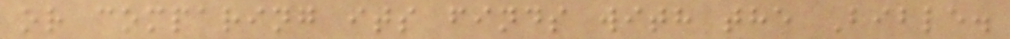or comparing its finds with the Bible.
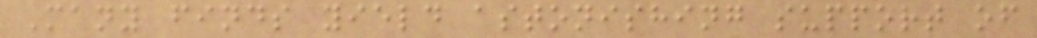Many finds yield astonishing support of
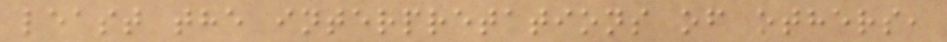least the interpretations of others,
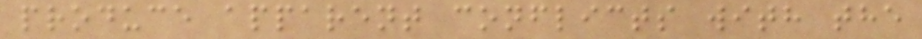produce apparent conflicts with the
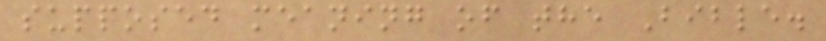supposed meaning of the Bible.
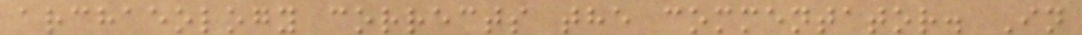archaeology corrects the commentator. In
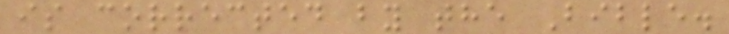is corrected by the Bible.
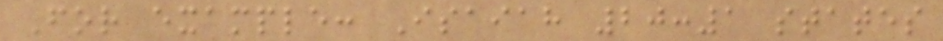For example: Isaiah 20:1 states
